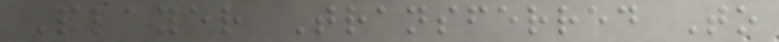Player Transferred To
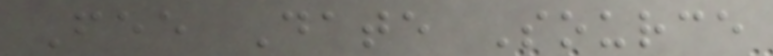Fee Date Source
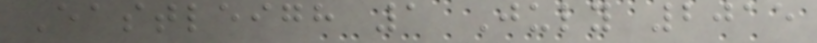Eastleigh 1 July 2015
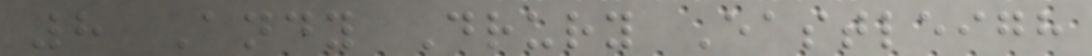8 Andy Drury Eastleigh
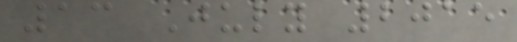13 July 2015
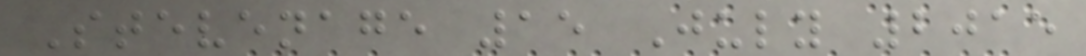Stevenage 15 July 2015
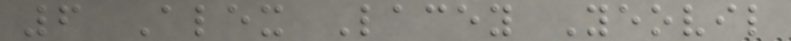6 Alex Lacey Yeovil
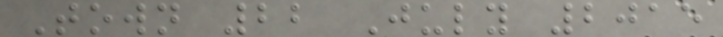Town 22 July 2015
